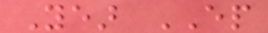Year EP
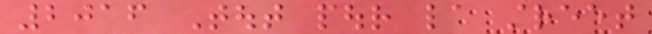2016 Tout pour la street
